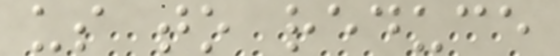us to reduce
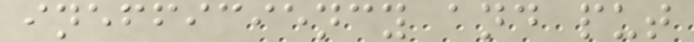inefficiency and put
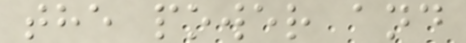the power and
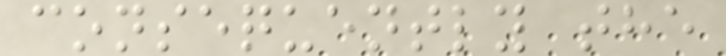consequently the
